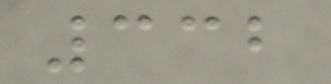332
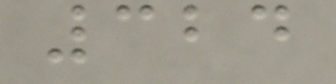324
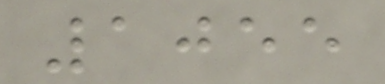1055
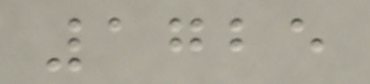1725
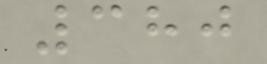380
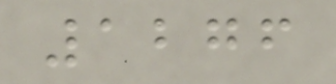1276
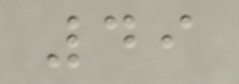49
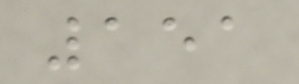151
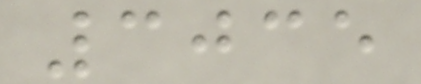3035
